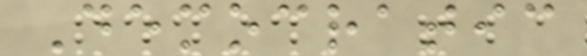Democratic
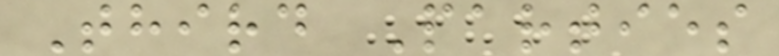Third Parties
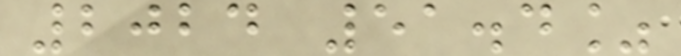2024 51.4%
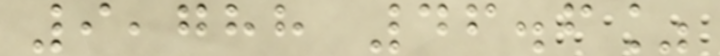9,788 46.6%
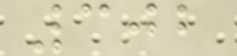302
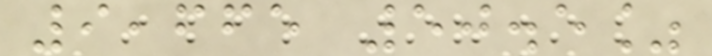9,665 50.5%
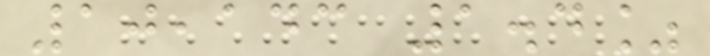10,143 1.4%
